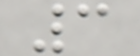3
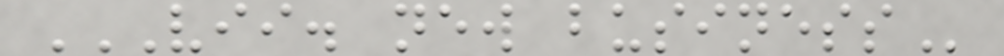VII. NEW BUSINESS
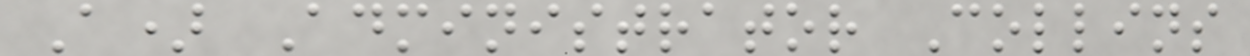A) Administrator Collins
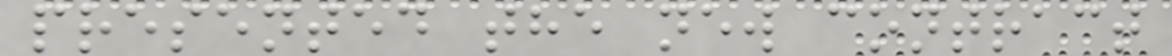presented the new contract
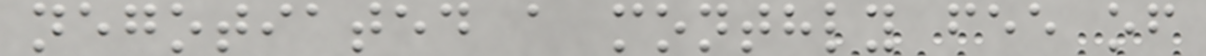negotiated a monthly fee of
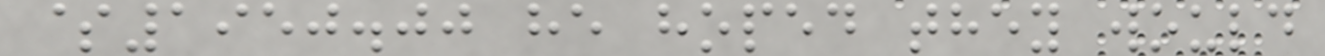$1950.00 he hoped they would
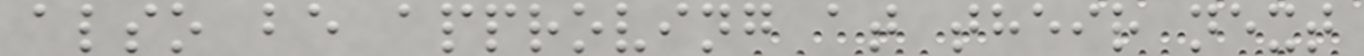also be approving at their next
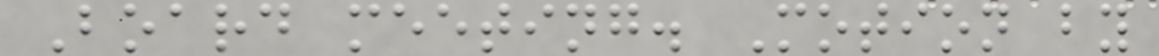Board meeting. Motion by
